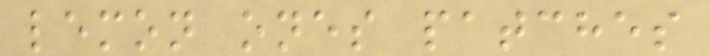lemon ones patches
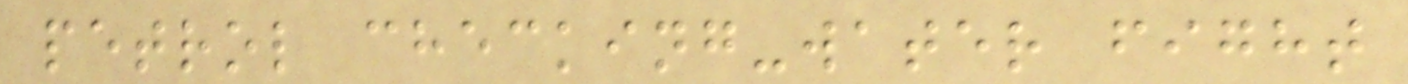petrol checking-water fight
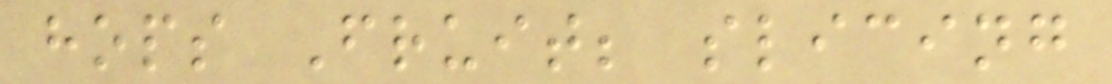hops Fruit; slicing
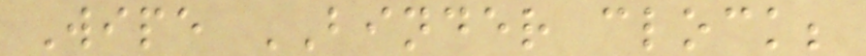Wipe BINDER clock;
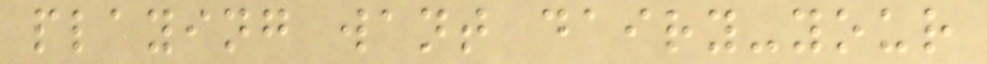playing want dairy-your
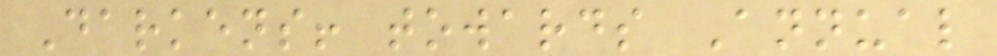Darkens! towards Annual
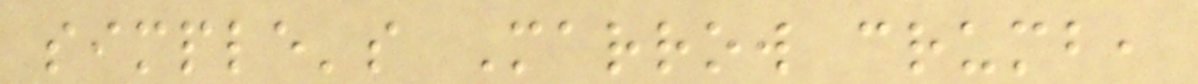simple's Marrow crumb,
